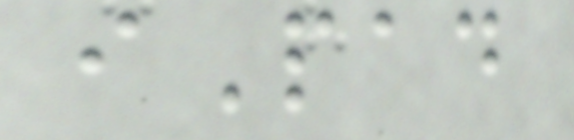iPad
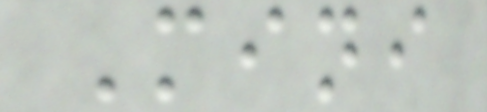Mini
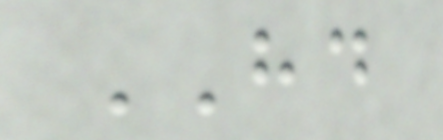HD
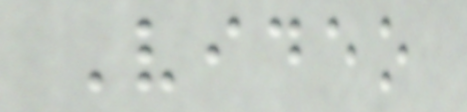Video
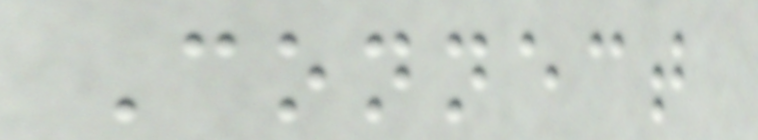Connect
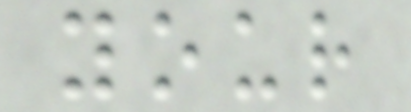your
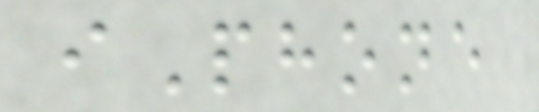iPhone
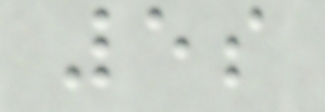5s
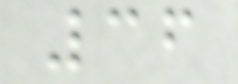36
